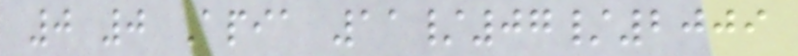0 0 Apia 11/07/2009
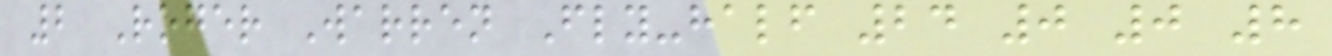2 Roger Warren Fly-half 24 0 0 8
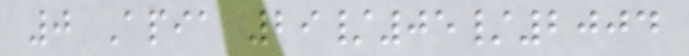0 Apia 29/05/2004
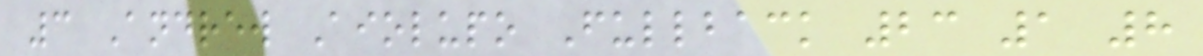3 Andrew Aiolupo Fullback 23 1 8
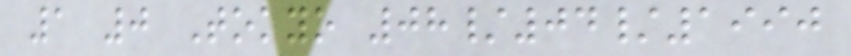1 0 Tokyo 08/04/1990
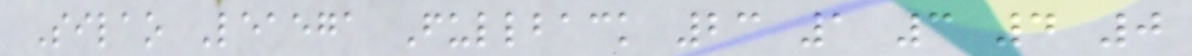Silao Leaega Fullback 23 1 3 4 0
